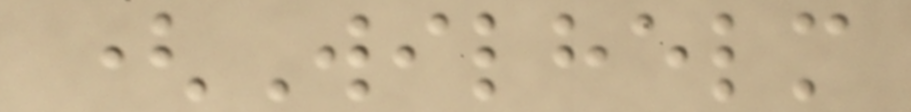(Wilhelm
